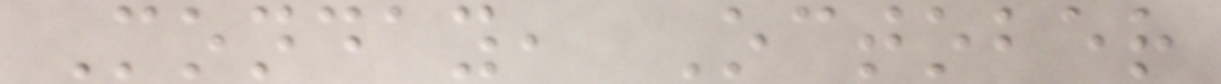Monday, October
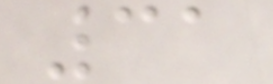31
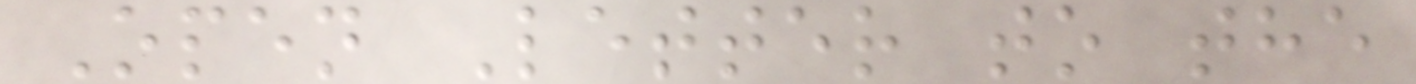Open Letter to the
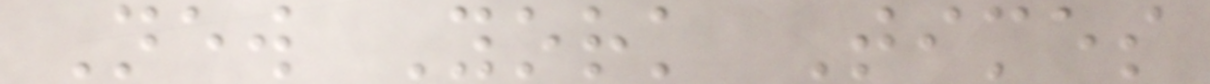New York Times
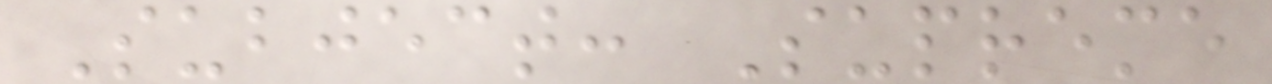Subject: Supreme
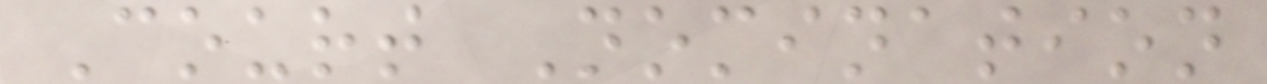Court Nomination
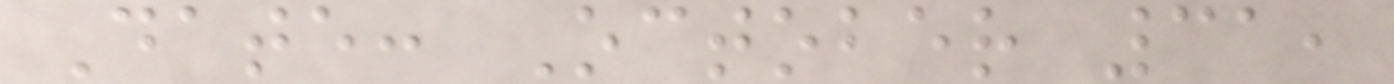Date: October 31,
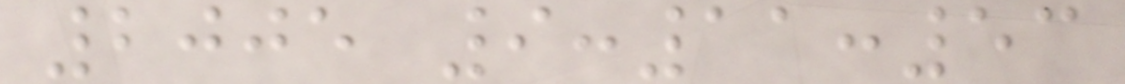2005 9:11:53
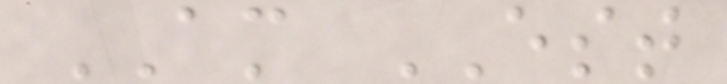AM EST
